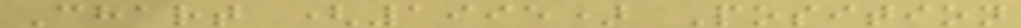Chart (1995) Position
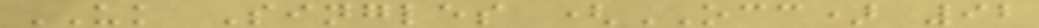UK Singles (OCC) 92
